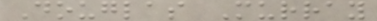Douglas Murray
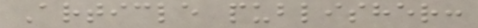Article publisher:
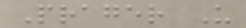Prager U
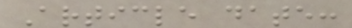Article date:
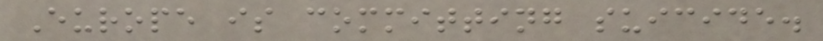Europe is committing suicide.
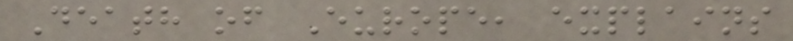Death of Europe, explains
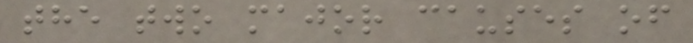the two major causes of
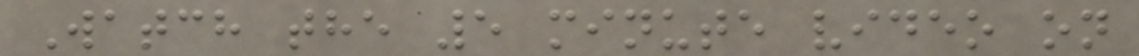Watch the 5 minute video on
